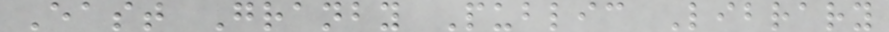East Granby Public Library
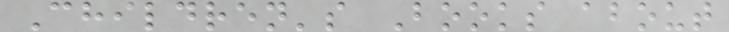Children's Books about
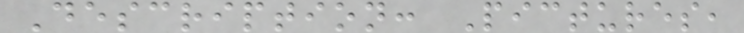Description: Pictures,
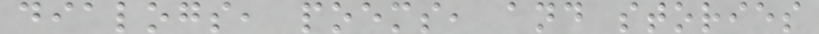dialogs, poems, and stories
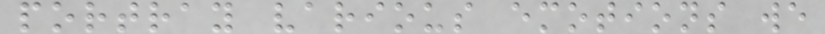portray various emotions we
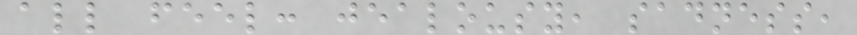all feel: jealousy, sadness,
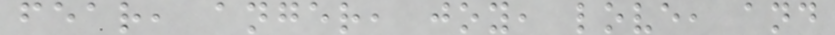fear, anger, joy, love, and
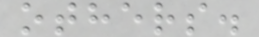others.
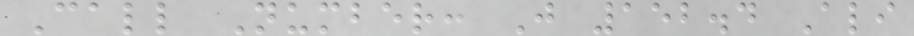Call Number: J 152.4 Ali
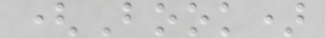(Book)
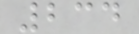234
